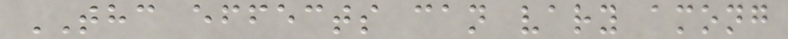THC effects can vary among
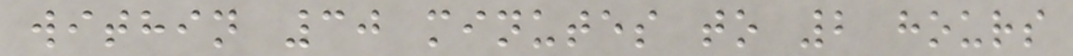within 30 minutes to 2 hours
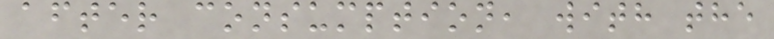after consumption, with the
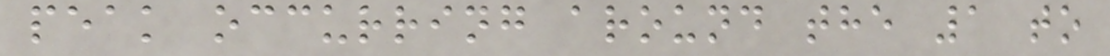peak occurring around the 1 to
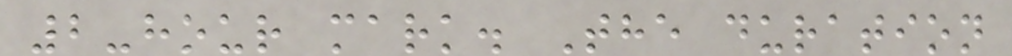2-hour mark. The duration
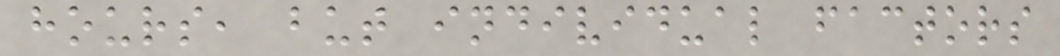hours, but individual factors
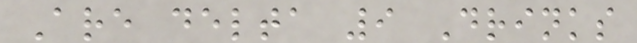Are delta 9 Drinks
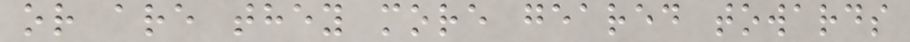or are they more geared towards
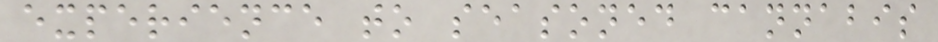experience to seasoned cannabis
